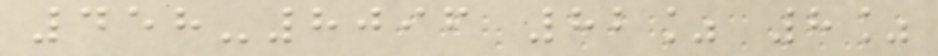458-8096 82% 8%
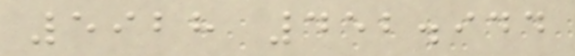5928 452.944
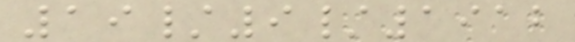19/9/1912
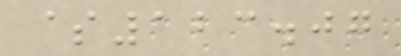$123.07
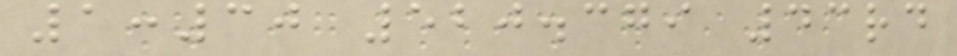1:30 520.379 43rd
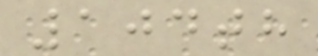104th
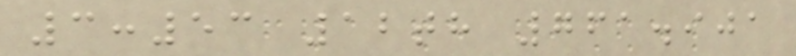3:53 12th 761.901
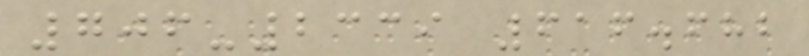706-2339 616.682
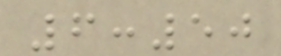6:50
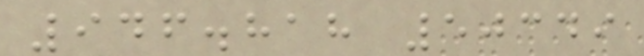946.818 50349
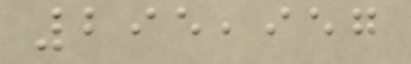295,957
